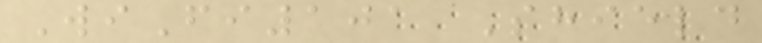WiFi101 Shield
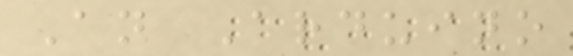An Arduino
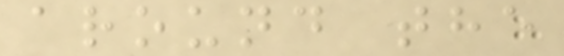around the
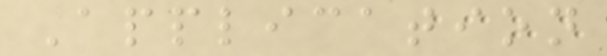Application
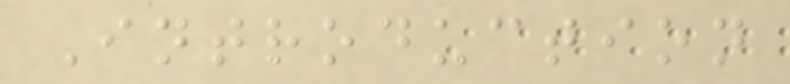Introduction
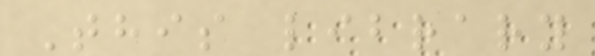This library
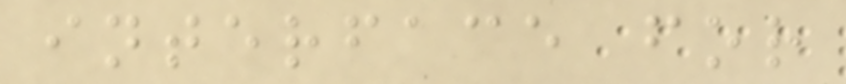interface for
